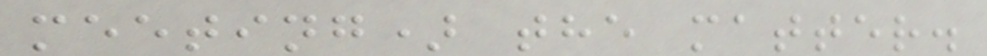meeting) the matter.
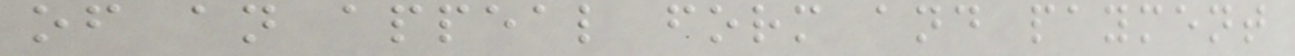of an appeal form and payment
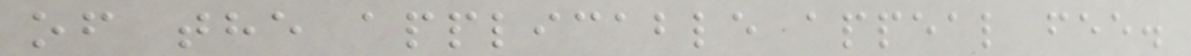of the applicable appeal fee.
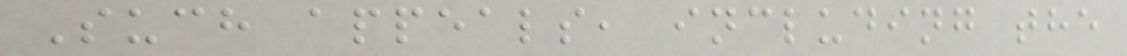Such appeals, including the
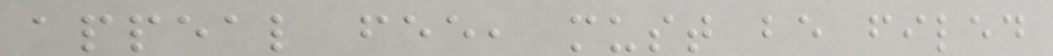appeal fee, must be filed
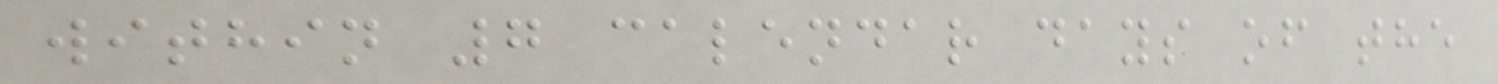within 7 calendar days of the
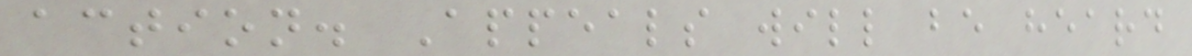action. Appeals will be heard
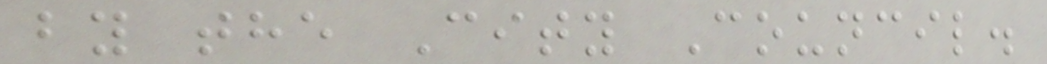by the City Council.
